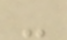-
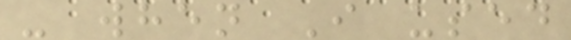- when I used
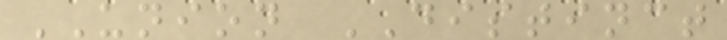UNION DISTINCT
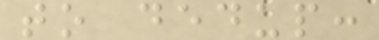to dedup:
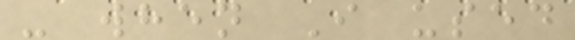- when I used
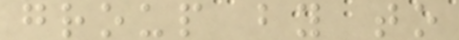group by to
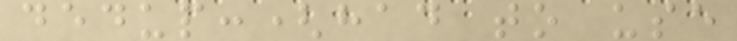dedup:(had to use
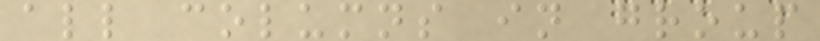all columns in group
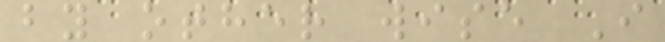by other wise I
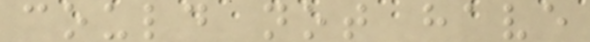could not have
